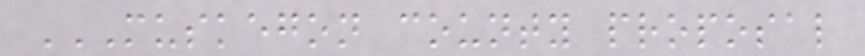MUSKEGON COUNTY PROPOSAL
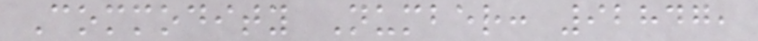Commodity Number: 92847,
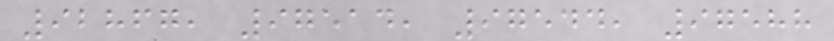92867, 97514, 97544, 97588
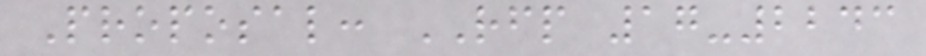Proposal: RFP 17-2243
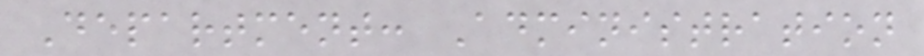Department: Administration
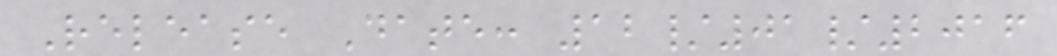Release Date: 12/01/2016
